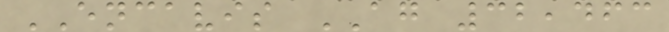ENCAVIS AG 32,463
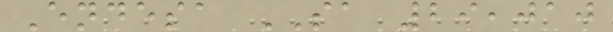Endesa SA 29,010
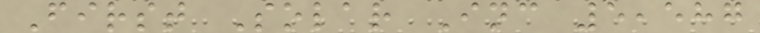First Solar Inc 5,587
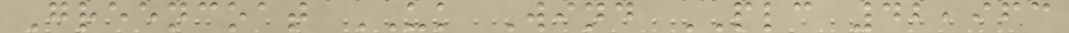Greencoat UK Wind PLC 42,963
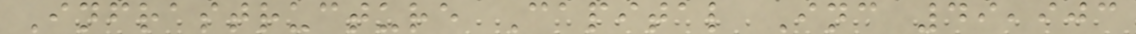Infrastructure Capital Inc 49,903
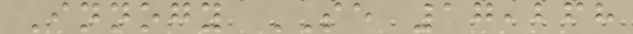Innogy SE 17,268
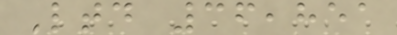Ltd 36,851
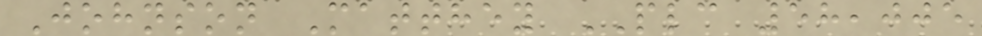Johnson Matthey PLC 58,005
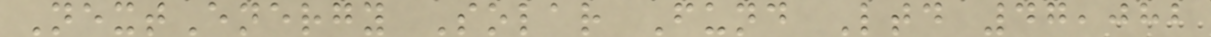NextEnergy Solar Fund Ltd 47,082
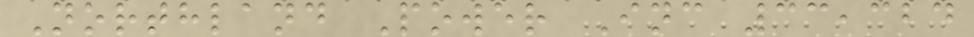Northland Power Inc 33,324
